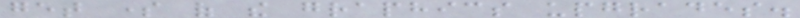get some of the graphics upgrades.
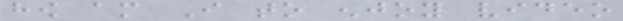how am I to enjoy video
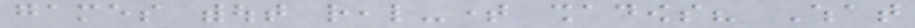games without real-time shadows? What
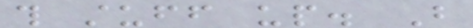this stuff up. But
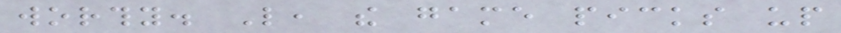worthy. Like, the game picks up
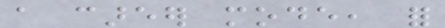a career mode, for
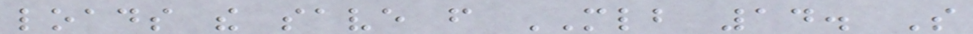loads the save from MLB 14. So
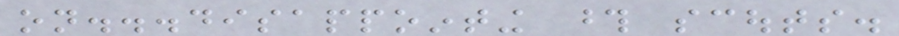on...disappointing those scouts.
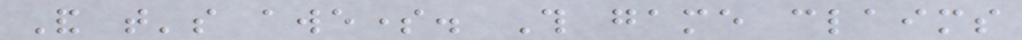And that's awesome. This game claims
